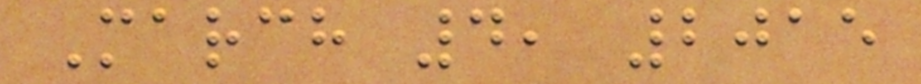March 4, 2015
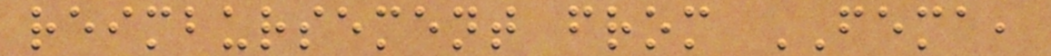reimbursement from FEMA,
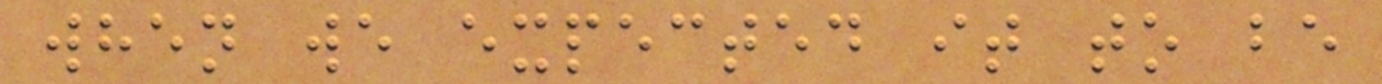when we expected it to be
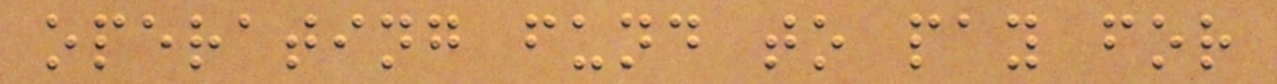operating fund to pay for
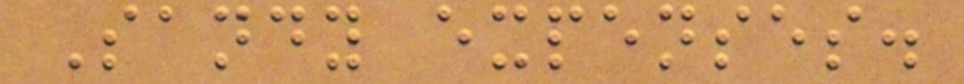Sandy expenses.
